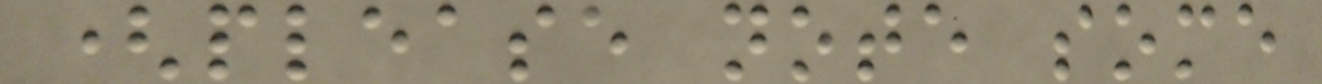(please note some
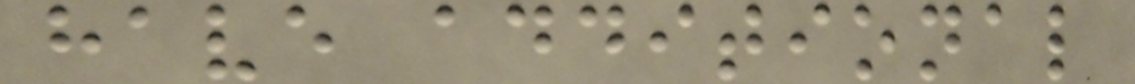have additional
